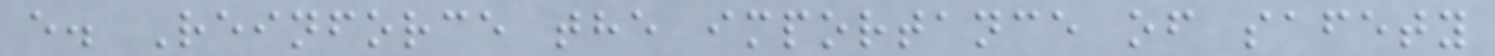e. Reinforce the importance of safety
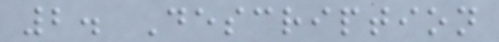2. Description
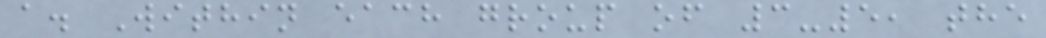a. Within each group of 3-5, the
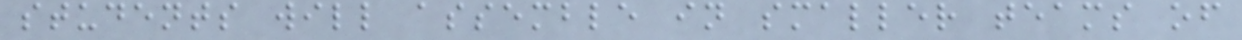students will assemble in smaller teams of
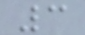3
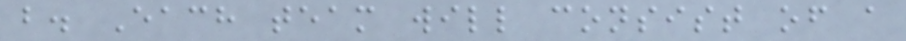b. Each team will consist of a
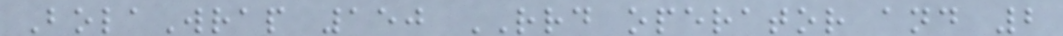BolaWrap 150 RRD operator and 2
